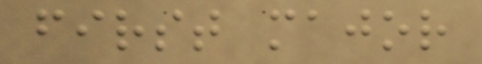first major
